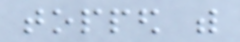topped with
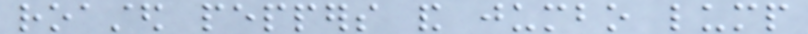roasted peppers and jumbo lump
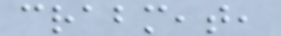crabmeat,
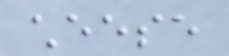cheese
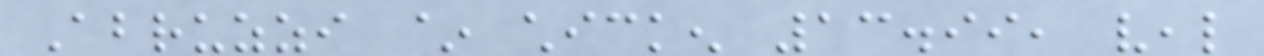Abruzzi ~ chicken 13.99, veal
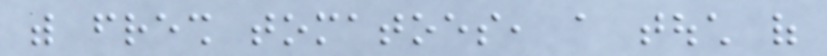with fresh tomatoes, a touch of
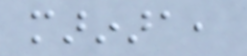marinara,
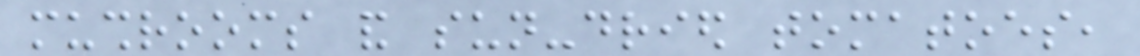mushrooms and sun-dried tomatoes,
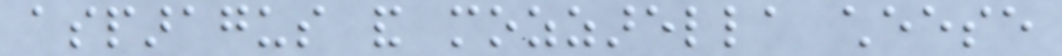asparagus and mozzarella cheese
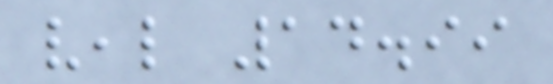veal 14.99
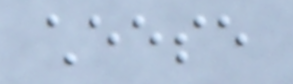cheese
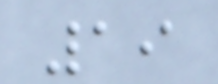19
